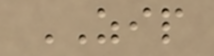ZIP
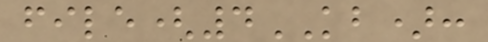file(4KB):
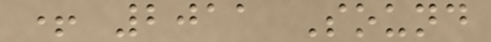+ 2011 Sound
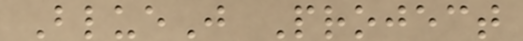BlueJ Project
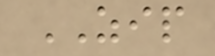ZIP
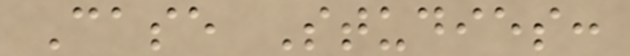Case Studies:
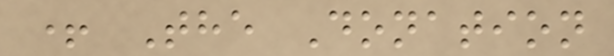+ The Donation
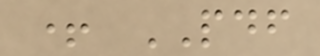+ PDF
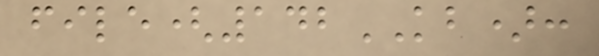file(142KB):
